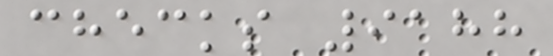checks 9188
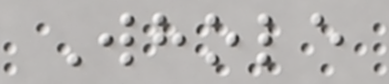Whole
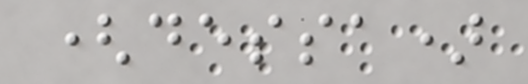(dessa)
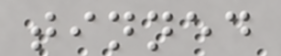tinned
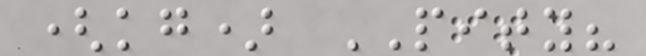(kg) PITY?
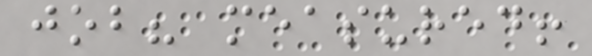job? measured!
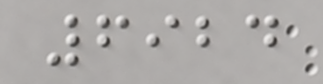6924
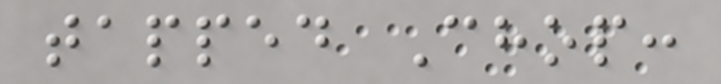tapped Chop:
